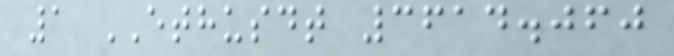1 ETHUSDT 3614.060
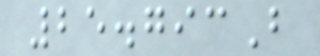25.793B
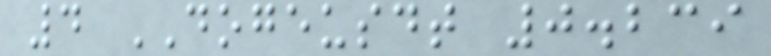4 DOGEUSDT 0.239
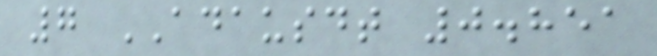7 ADAUSDT 0.851
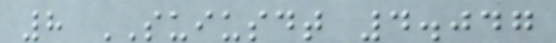8 SUIUSDT 4.047
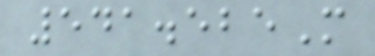541.525M
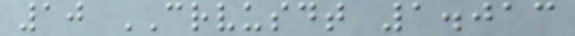10 CRVUSDT 1.013
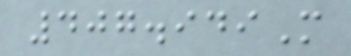407.949M
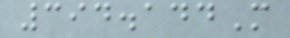394.144M
